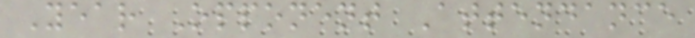Year Opponent Attendance
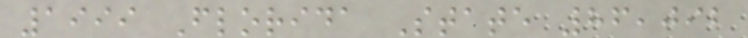1999 Florida State 86,092
